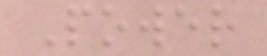Power
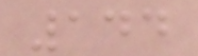144
